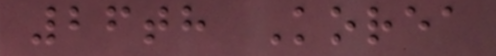26th Korea
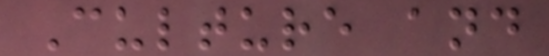Culture and
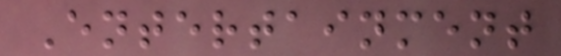Entertainment
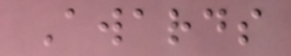Awards
